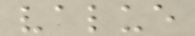value
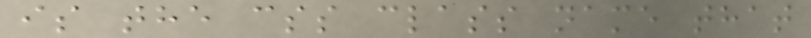is the css class name that
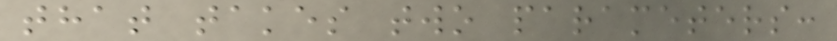that takes two parameters:
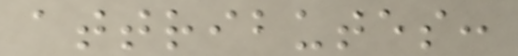attributes:
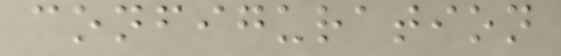configuration
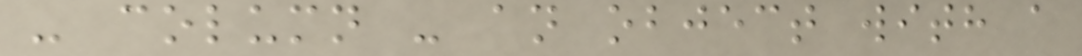- column - an object with a
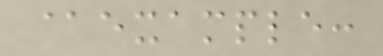@example:
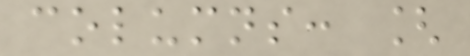columns: [
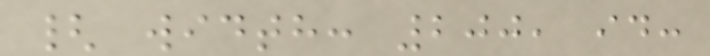{ width: 200, id:
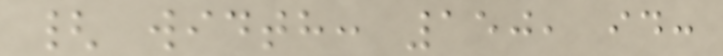{ width: 150, id:
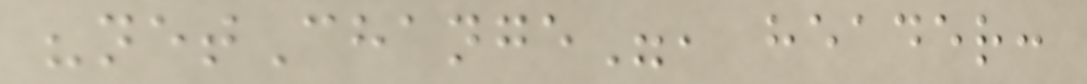"netChange", header:
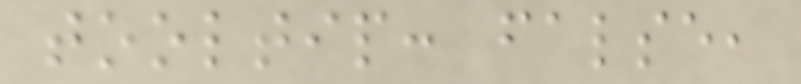tooltip: false,
